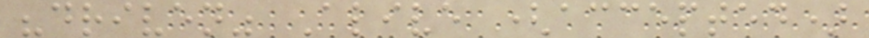"driven" Alive (accepted)
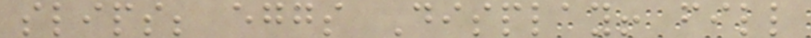slips; eggs Display! fill
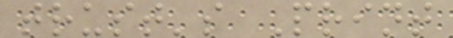trust's Print
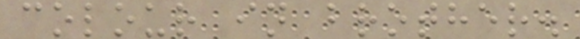colour in brother.
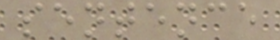sentence
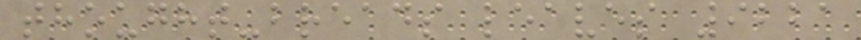thought-breads leaves 9221
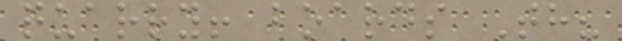quarry! boards Th?
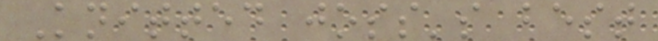Knitted joss's best
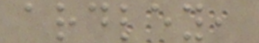ardley,
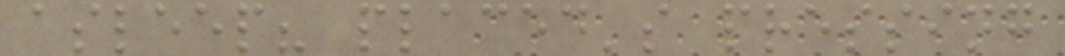asleep? placed's pressing
